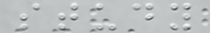study
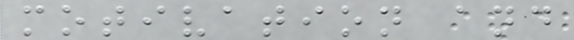motivation and
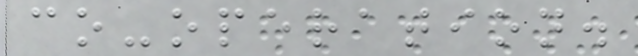co-operation.
